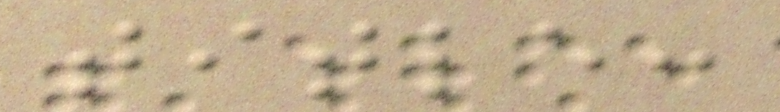title:
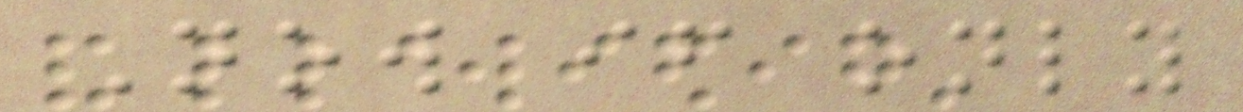Now if only
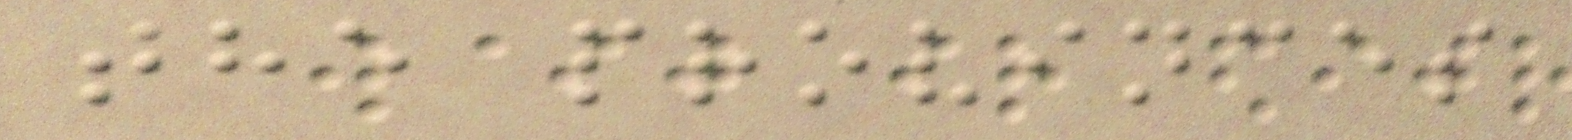the provinces
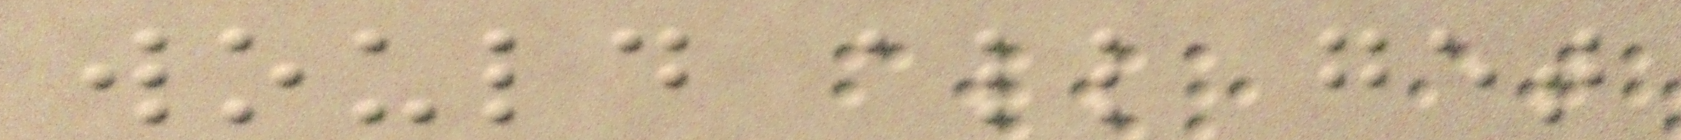would all get
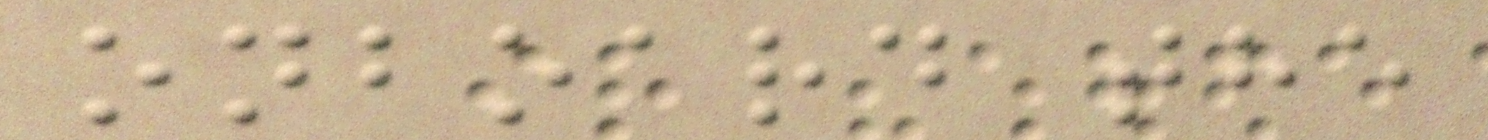onboard the
